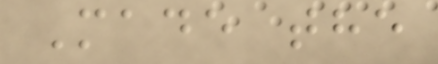Made the
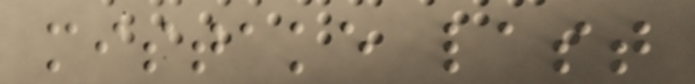mistake last
